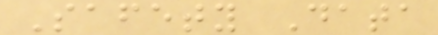Safety Data
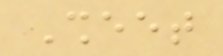Sheet
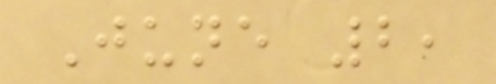June 2,
